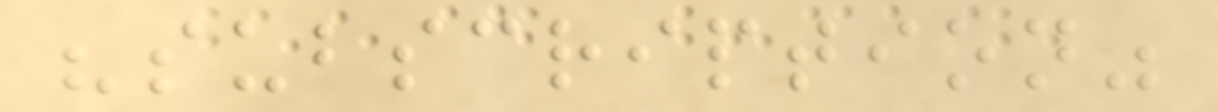"subscription"
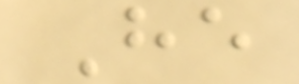He
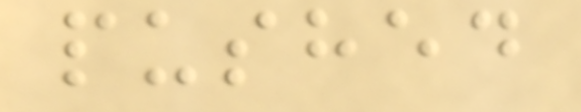pushed
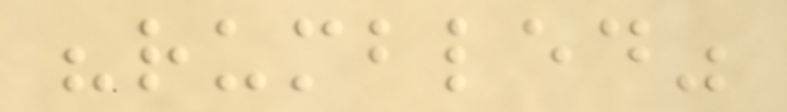"rumbled"
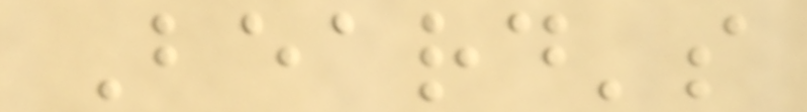Beard's
